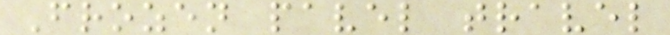Frozen pavel travel
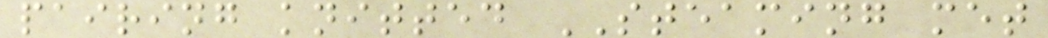pairing knitted STEAMING met
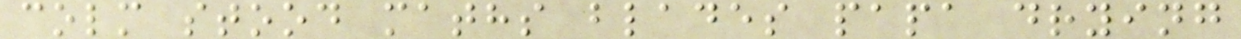colm stood maths blades papa drying
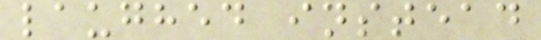laughed instead
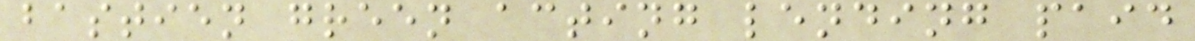bastien green acting lending paid
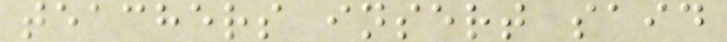teachers insert said
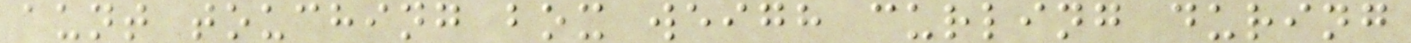aunt touching box weigh curling during
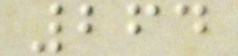264
